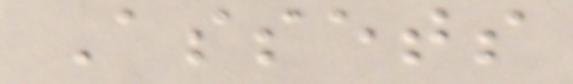Assets
